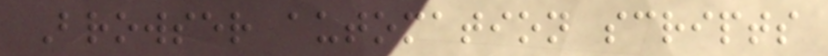Browser automation scripts
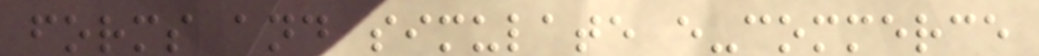forms and simulate e-commerce
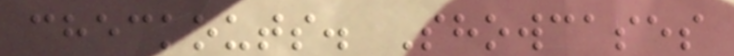checkouts. Showcases
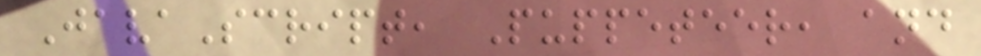JavaScript, Puppeteer, and
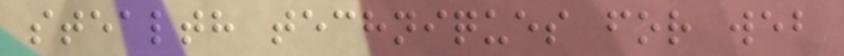stealth techniques for web
